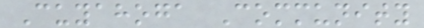Cuyahoga Community
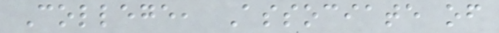College, Associate of
